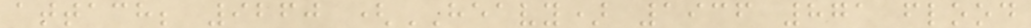attach; 9260 (HEAVY) 1936 871 flood
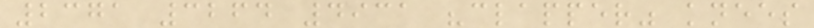2371 3264 4931 "clapper" knees
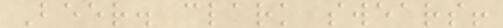Beer. clark swears!
